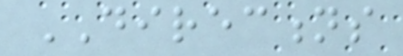DIRECTIONS
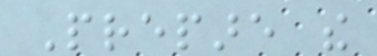Prepare the
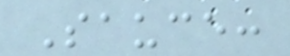Sauce:
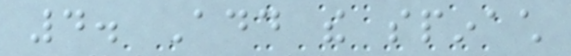4. Add the spinach
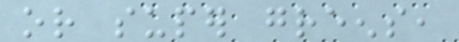or super greens,
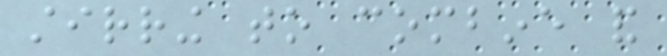stirring to combine and
